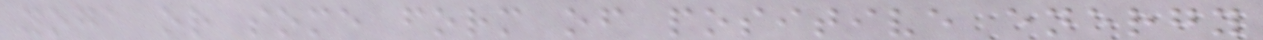yoga or some form of positive energy
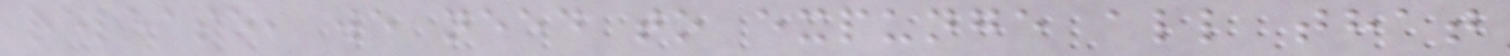release, we need to expunge all that
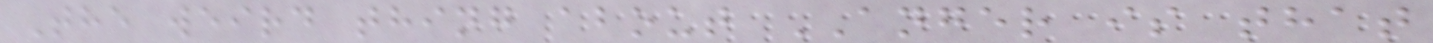The weird thing about ANGER is that
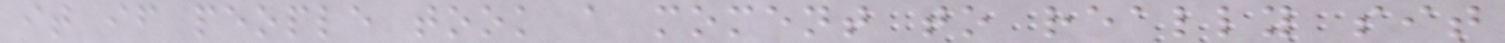it if people took a moment to really sit
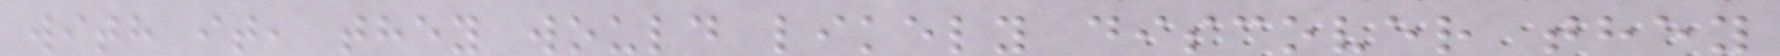with it, they would likely discover they
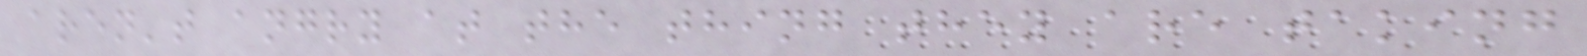aren't angry at the thing they are taking
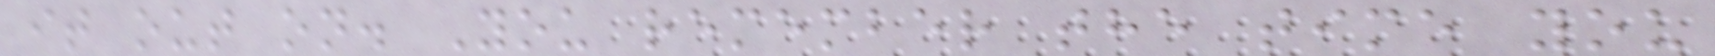it out on. You remember the time you
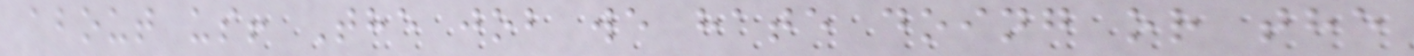about us! The job we hate doing or the
